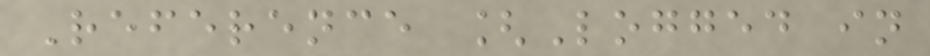Reference [Logged in
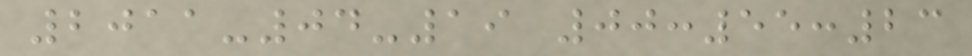2011-04-19 00:55:23
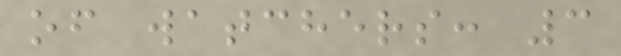of watchers: 3
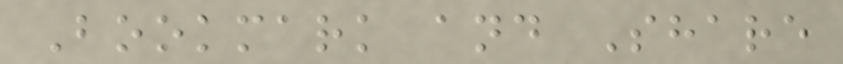Bookmark and Share
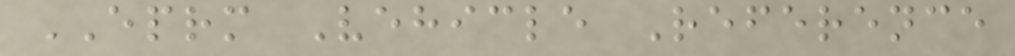EPRM Vehicle Reference
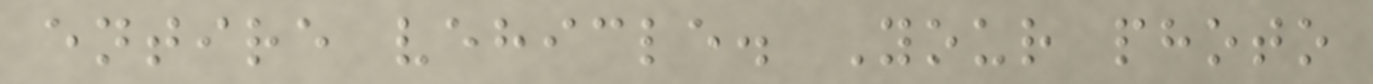entire vehicle. Your photo
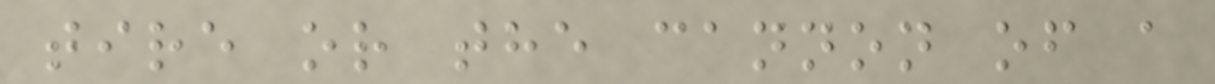tire or the cannon of a
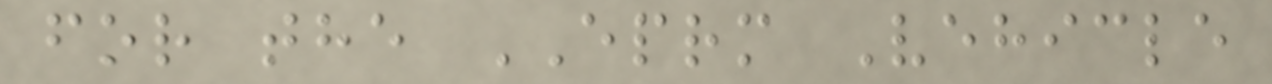for the EPRM Vehicle
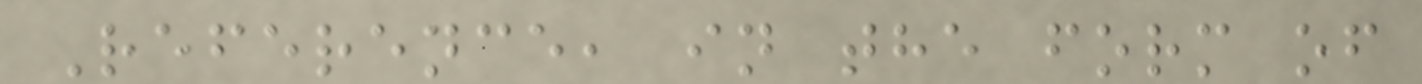Reference, in the form of
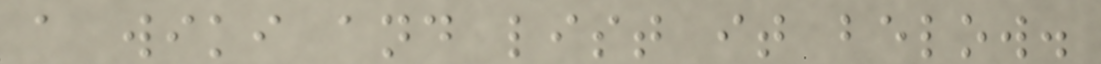a wiki and list it below.
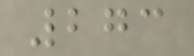273
